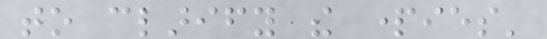to clarify the parties'
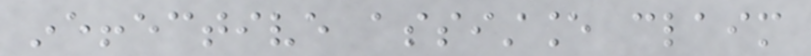ineffective assistance claim
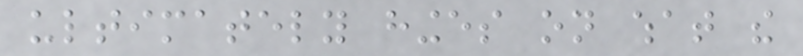ultimately hinges on what the
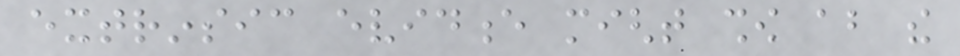extrinsic evidence might show about the
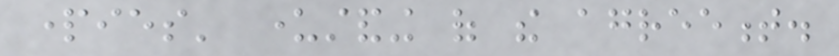parties' understanding of the agreement.
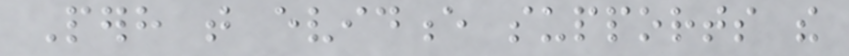Perhaps that evidence supports the
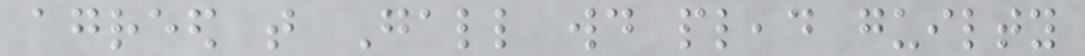agreed that Gall would plead guilty
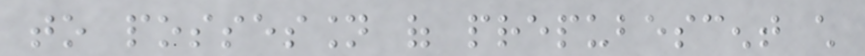to possession of prepubescent child
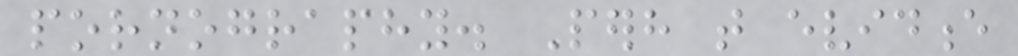pornography. Perhaps that evidence
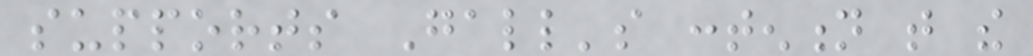supports Gall's contention that the
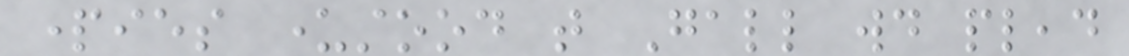parties understood that Gall would plead
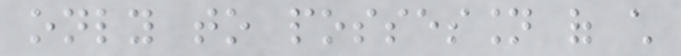only to possession of child
